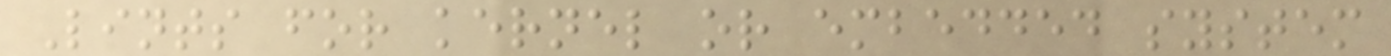Lints for kernel or embedded system
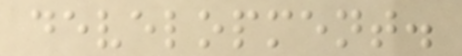development.
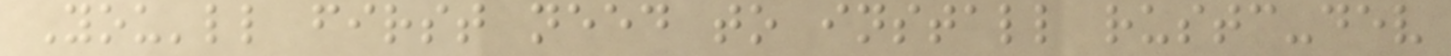You'll first need to install rustc-dev
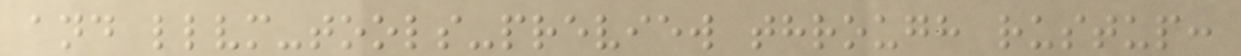and llvm-tools-preview through rustup:
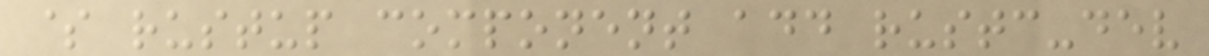$ rustup component add rustc-dev
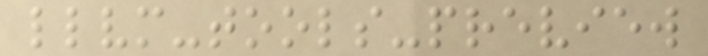llvm-tools-preview
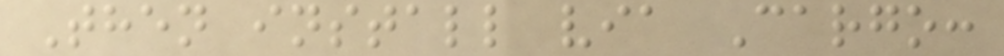Then install via Cargo:
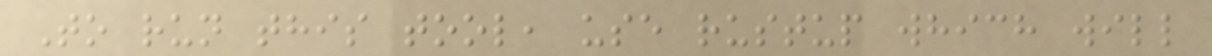To run this tool, use rustup which will
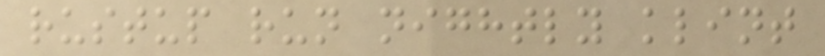rustup run nightly klint
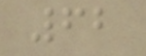62
